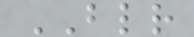BLR
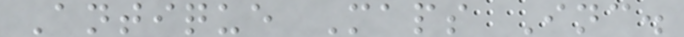Antique Maps Inc.
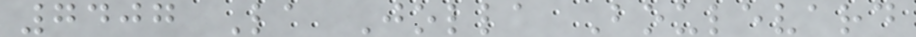7407 La Jolla Boulevard
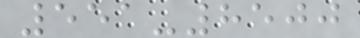551-8500
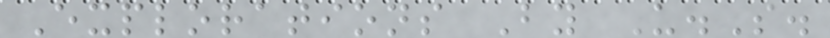Explorations By U.S.
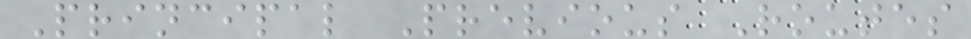Principal Previous Routes
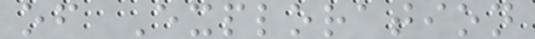of Exploration
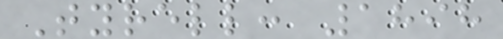Tyrell: 1898
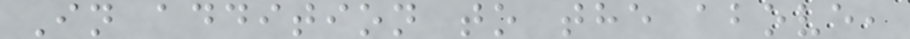In addition to the above,
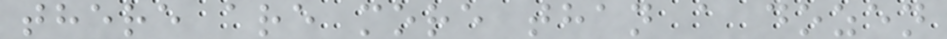there are more than a dozen
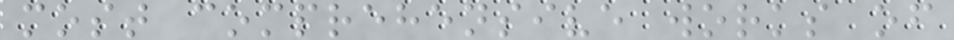most comprehensive works of
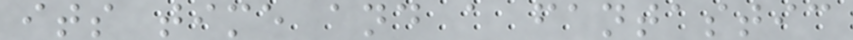its time and a fantastic
